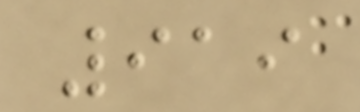919
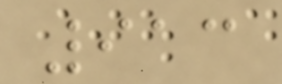913
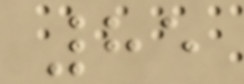85
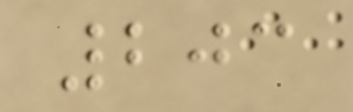203
